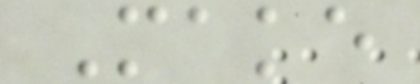Make
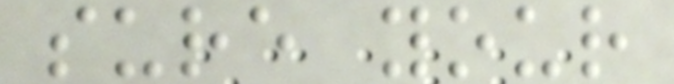sure your
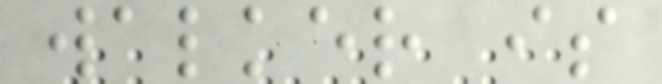walker is
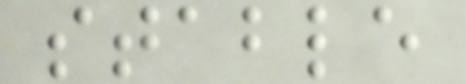stable
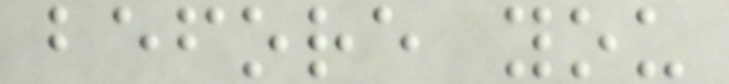before you
